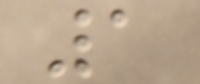1
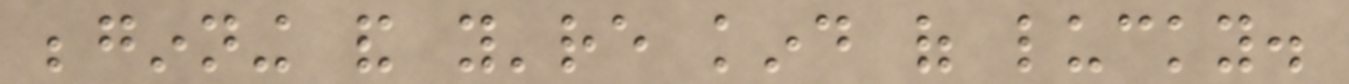beginning and you're kind of lucky.
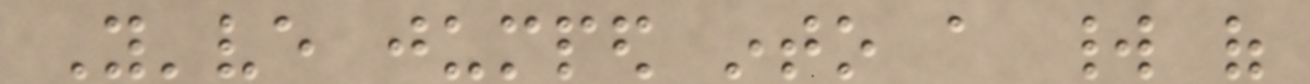You've jumped into a world of
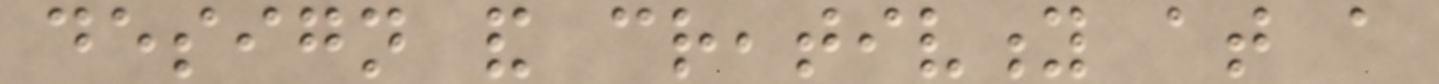design and creativity at a
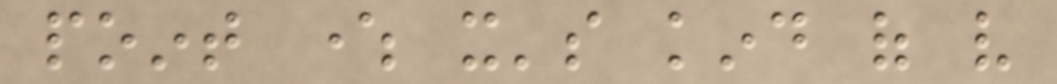point where it's kind of very
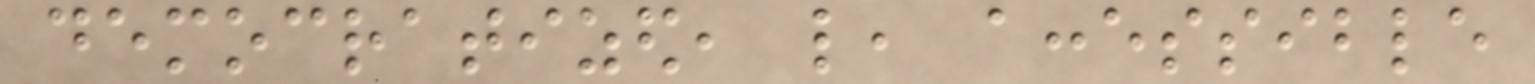democratized, like, accessible
